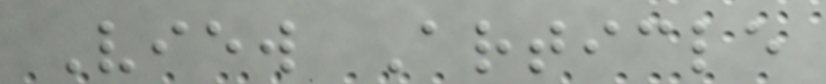View Article
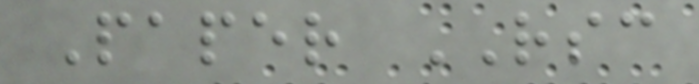Paper RSC
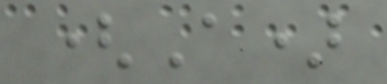(A)
